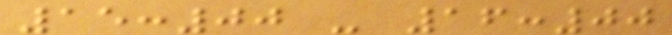15:00 - 16:00
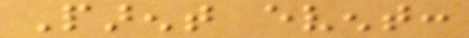Parent event:
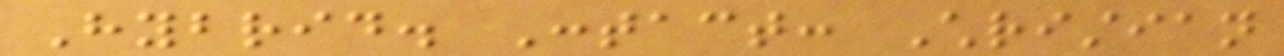Hybrid. Contact: Christian
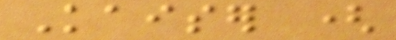Kaiser (
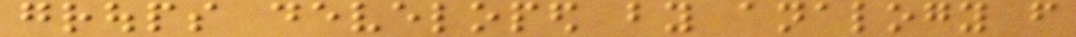groups developed by analogy from
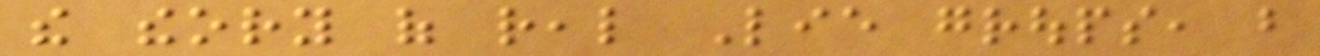the theory of real Lie groups, but
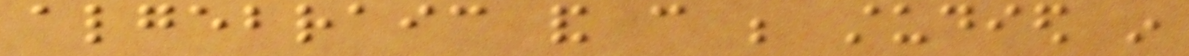algebraic and can be studied in
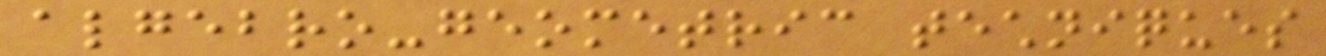algebro-geometric techniques
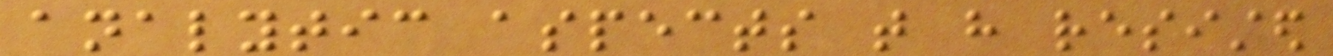analytic aspects that have resisted
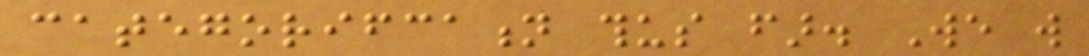categorifcation thus far. We will
